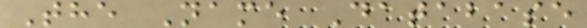The Name Database
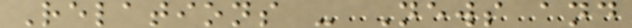Relations - News and
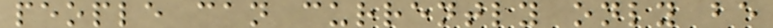people can currently only be
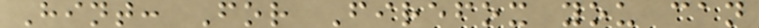Hint: For Firefox you can
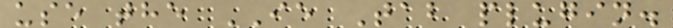use the IE Tab plugin.
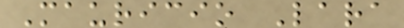Mauricio Lara
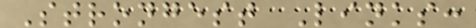Strongest Links:
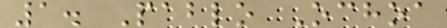1. Pablo Ochoa
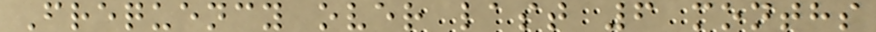Frequency over last 6 months
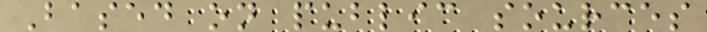Based on public sources
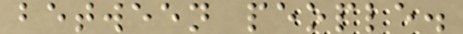between people.
